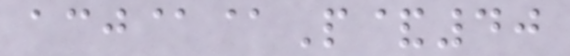acj@@P&40
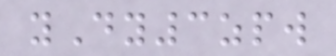yDy3zpw
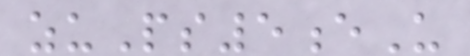zuPs5eU
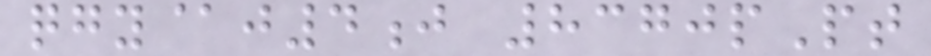qgy@j4j 8370pPt
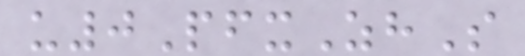u0PfxZhS
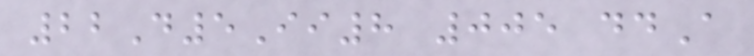22D5Ii8 005 ddA
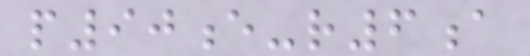p90e-r6a
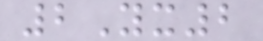2Yx2
